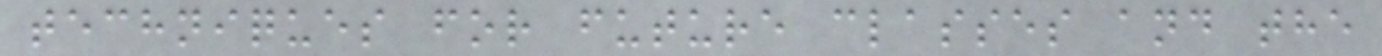techniques for future classes and the
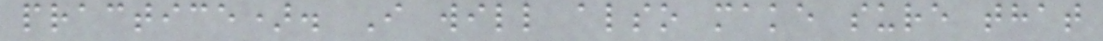practice). I will also make sure that
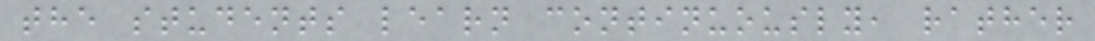the students learn continuously, rather
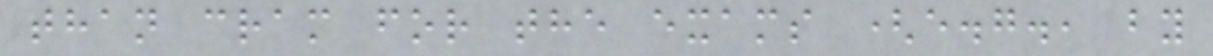than cram for the exams (e.g., by
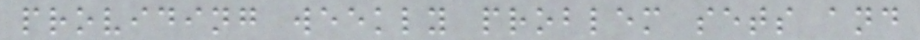providing weekly problem sets and
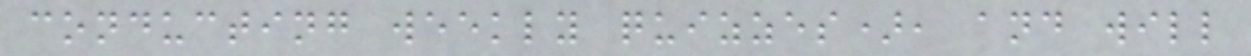conducting weekly quizzes), and will
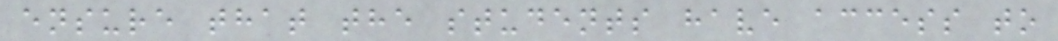ensure that the students have access to
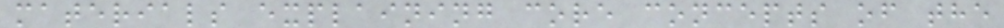materials explaining core concepts of the
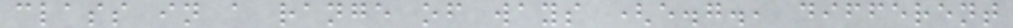class in a range of ways (e.g., different
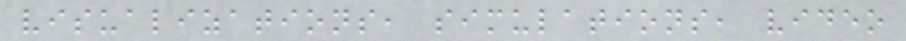visualizations, simulations, video
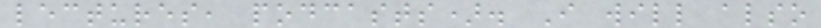lectures, podcasts). I will also
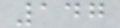147
